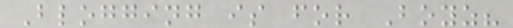Blogging is for Boyz?
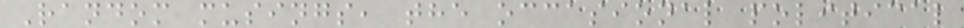Random musings, the occasional political
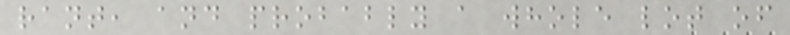rant, and probably a whole lot of
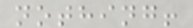nothing!
